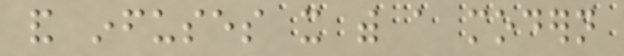and infuses it with a modern
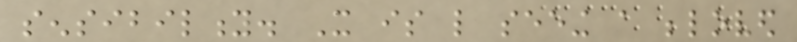sensibility. It is like seeing a beloved
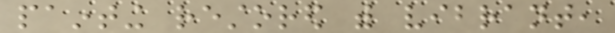painting restored with vibrant,
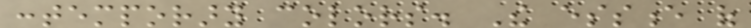contemporary colors. The essence of
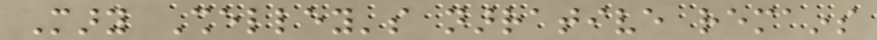Mary Shelley's narrative remains
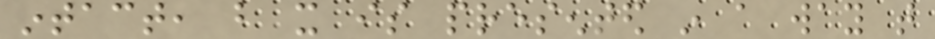intact, but it is presented in a way that
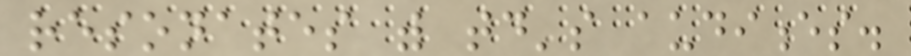resonates with today's audiences.
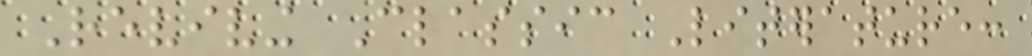Reviving Classic Literature:
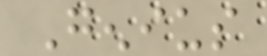Genius
